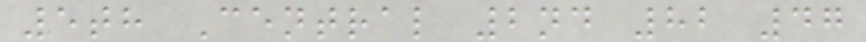5th Central 2nd 82 47
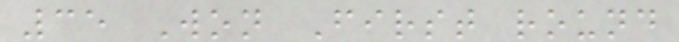35 Won First round
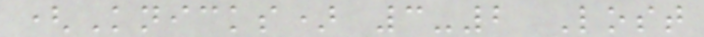(Knicks) 3-2 Lost
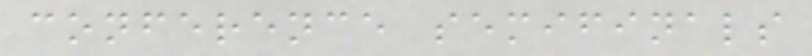conference semifinals
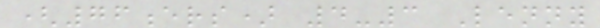(76ers) 4-3 Lenny
